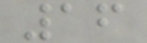16
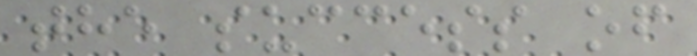the success of
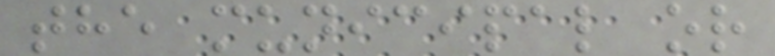the municipal or
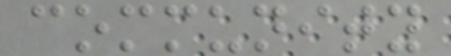community
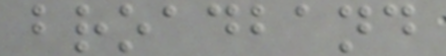broadband
